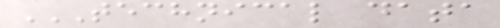TECHNICAL DATA
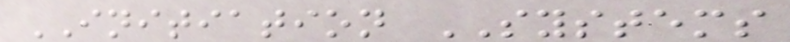INITIATION SYSTEMS
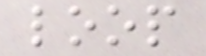loop
